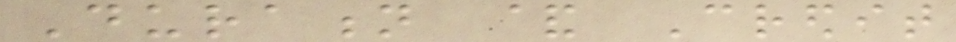Duration & Credit
